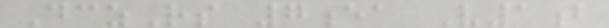DczRs 7ea V1b
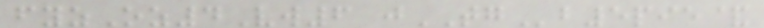fyzOz4Vw6 jTGb5pie&
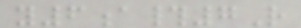y6a#7R
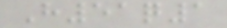H51q1
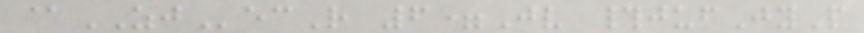@ZJecR 6=Jv #jufJyP
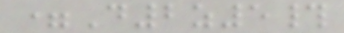=D2z5#
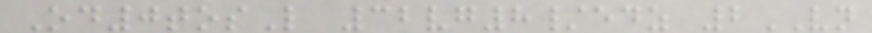Od0tosL 32vg8/edz 2VN
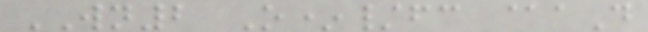WN2 O*/fc @aD
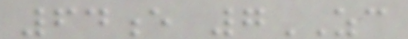64e 7ZC
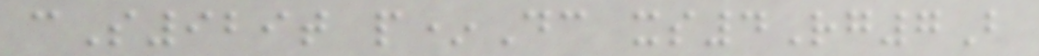cS929t p*Dc xs4Rg7B
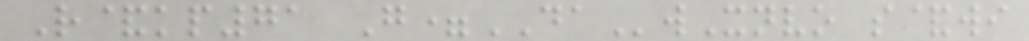R&kp71 G=DAwXnvo s&wi
